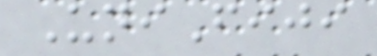UniFiji
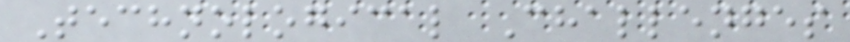Technological Challenges
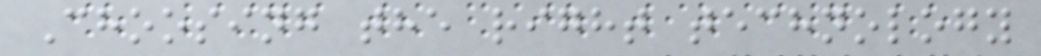Choosing the right technology
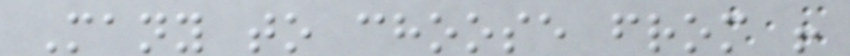Many to choose from !
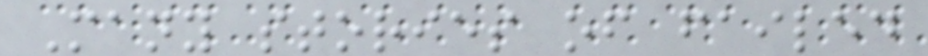Many stories of failed
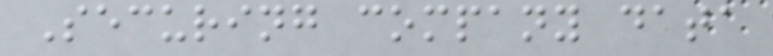Securing company data
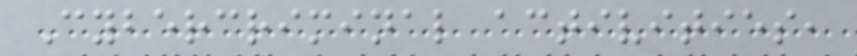Cybercriminal activities,
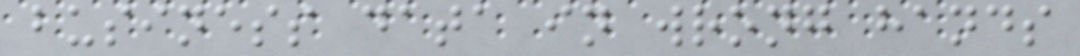business data in wrong hands
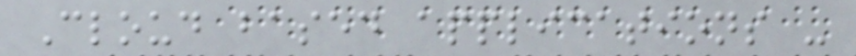Cloud based applications -
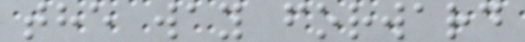the way forward
